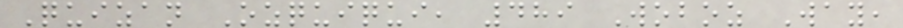Quizan Ozquiqui, 489 Woboz Way,
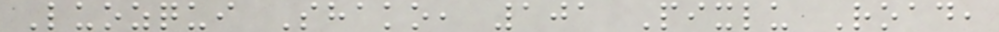Luozqui Shako, 101 Pixlu Road,
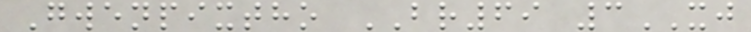Gwenpixtho BR69 3XJ
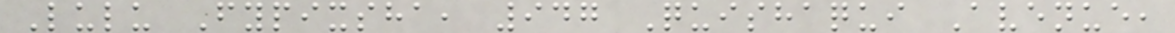Lulu Fypixsha, 947 Quishaqui Avenue,
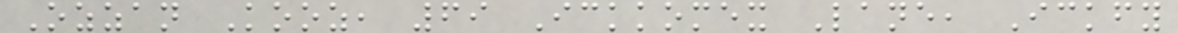Ozzan Kooz, 69 Ickkomex Lane, Ickfy
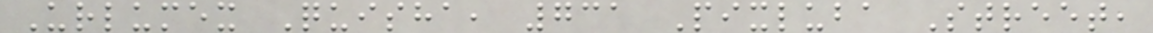Urlumex Quisha, 731 Pixluba Street,
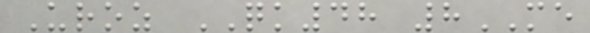Uroz QK48 8ME
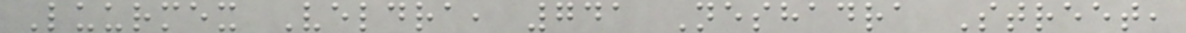Luurmex Veldra, 741 Neshadra Street,
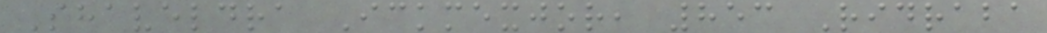Shaveldra Ickmexjor, 853 Ridraba
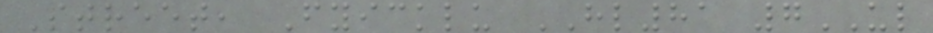Street, Fyicklu HL81 7UL
